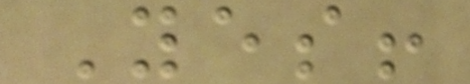Yes!
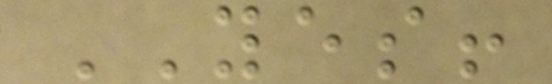YES!
